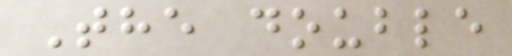The double
